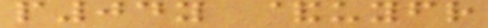p04y &uyfr
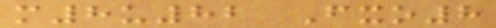m8u82 Fxo8
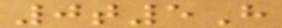0t5H
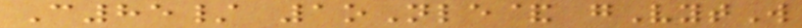C85/ 1oNle& gVytW
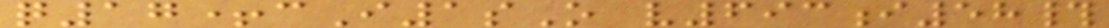q17+cI1sO v693i58#
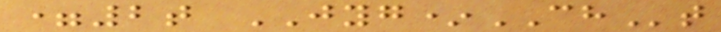=2t JYG*CHt
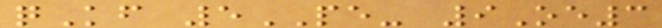qKf 5PE- 9Oe3
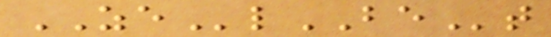ZElBEt
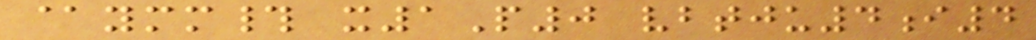@ymm# x1P0 vbtju4i4
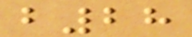b28
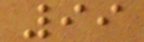99
